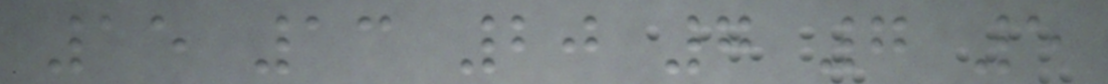15 13 20 7 7 5
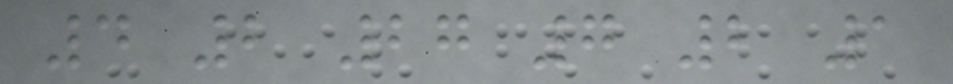4 2 27 7 2 1
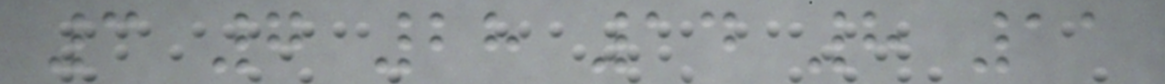3 7 28 14 8 11
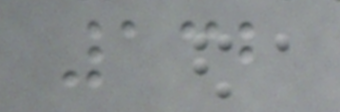132
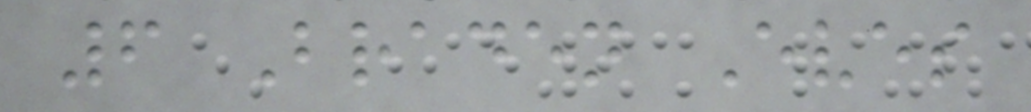6 Braden Eves
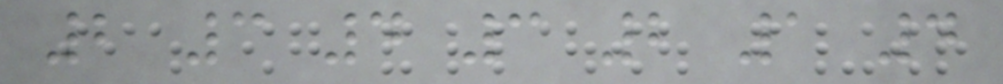2 3 4 3 2 1 4
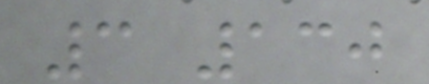3 130
